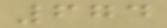674
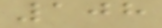108
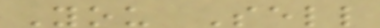You Sell
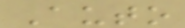Auto
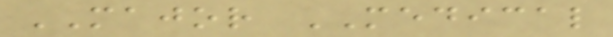MAJOR MEDICAL
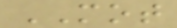MOT
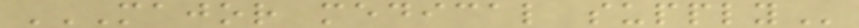MAJOR MEDICAL SUPPLY
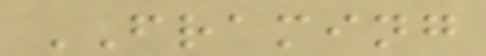FRAMING
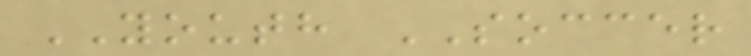YOUTH SOCCER
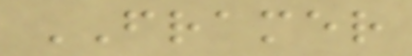FRAMER
